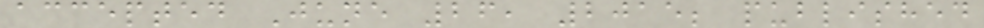accepted June 26, 2015; published
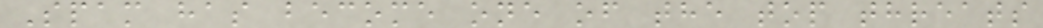Spam has become one of the top threats
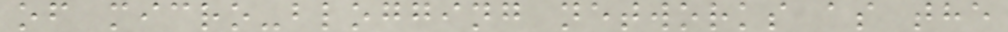of micro-blogging networks as the
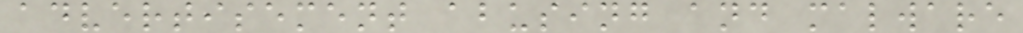advertisement abusing and malware
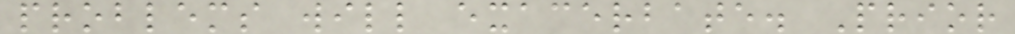problems will exacerbate. Prior
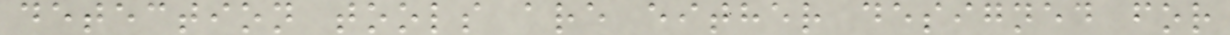detection tools are either designed for
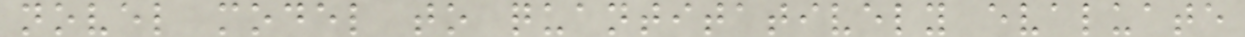novel model to quantitatively evaluate
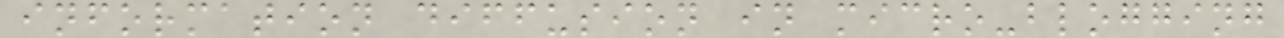information diffusion in micro-blogging
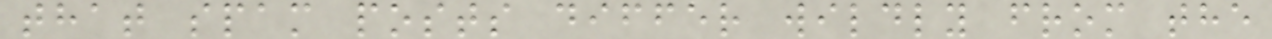that spam posts differ wildly from the
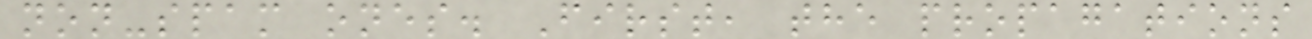non-spam ones. First, the propagations
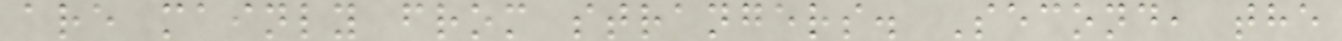are mainly from strangers. Second, the
